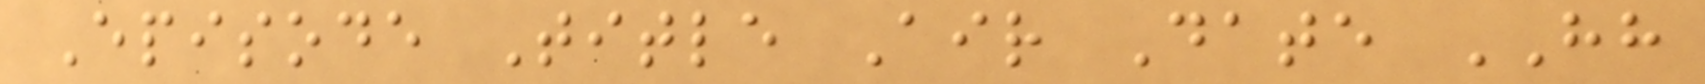Episode Title Air Date HH
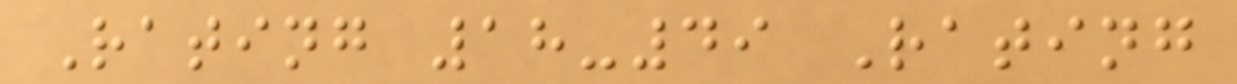Rating 18-49 Rating
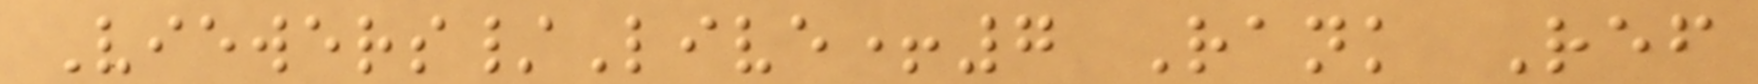Viewers/Live+7 Rank Ref
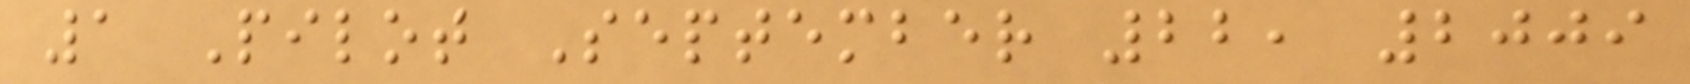1 Pilot September 22, 2009
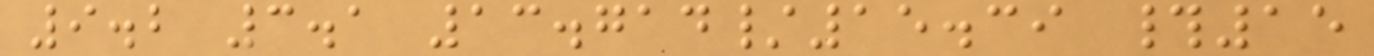9.2 3.1 13.714/15.39 #15
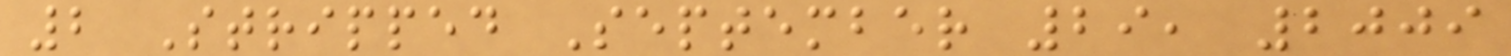2 Stripped September 29, 2009
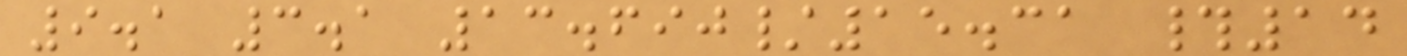9.1 3.1 13.690/15.31 #14
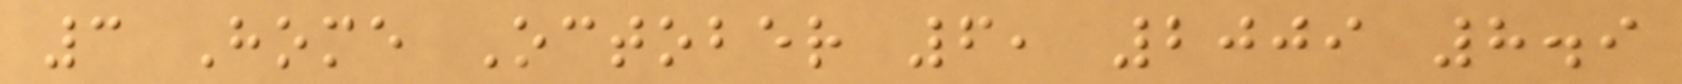3 Home October 6, 2009 8.9
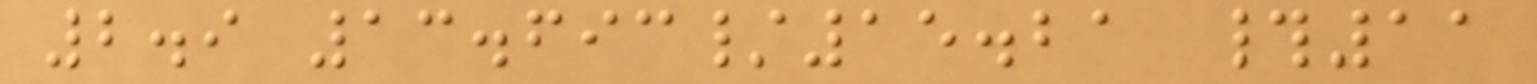2.9 13.693/15.21 #11
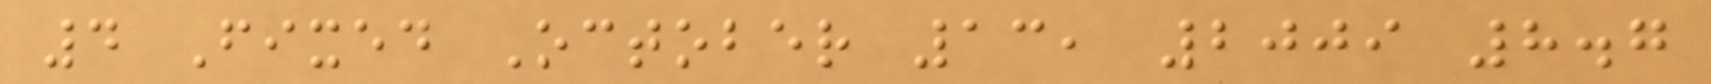4 Fixed October 13, 2009 8.7
